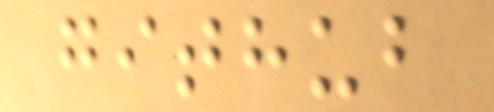github
